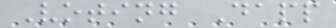Voting Dapp
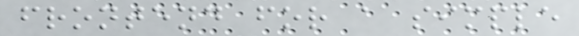frontend for a simple
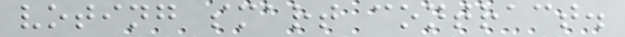voting smart contract.
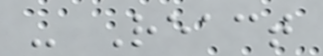- React
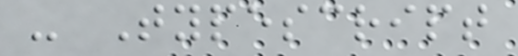- Typescript
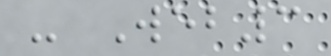- Web3
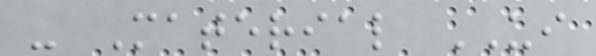- Material UI
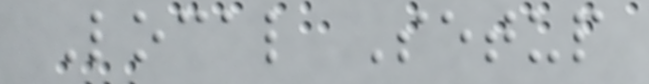Local Setup
